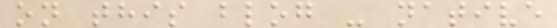on this blog - native
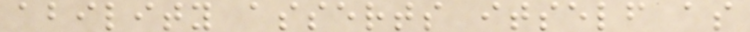ability asserts itself as
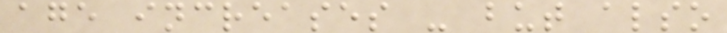age increases - but also
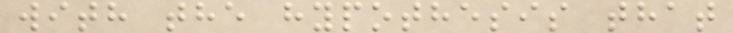with the hypothesis that
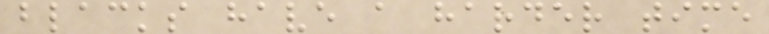blacks have a harder time
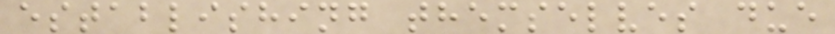establishing themselves due
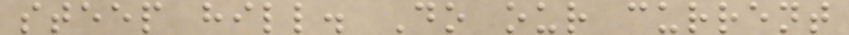steep hill. Do our current
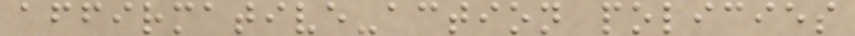affirmative-action policies
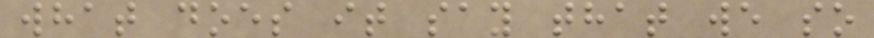what does it say that we so
